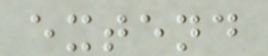extend
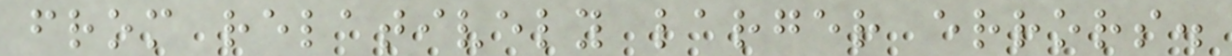from relatively larger errors.
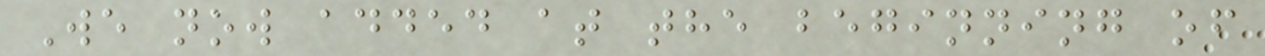We now added at the beginning of
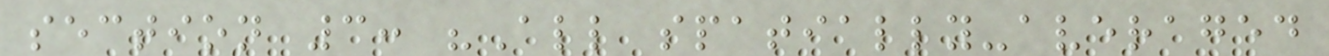section 3: "All spatially-averaged
